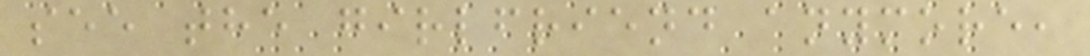see the girlfriend anymore,
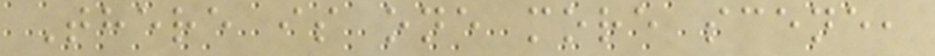There is one more scene,
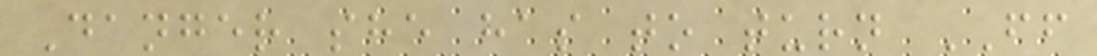Danger she has to turn FF
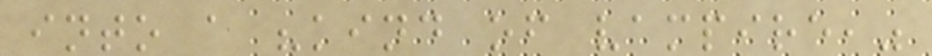into a "kind of vampire,"
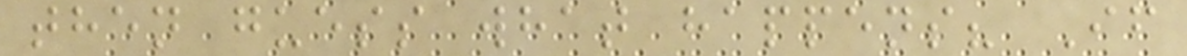then guess what happens? If
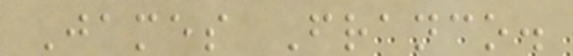James Franco.
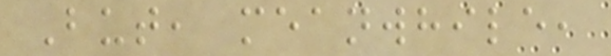But, meanwhile,
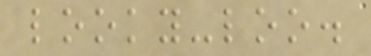looky-loo.
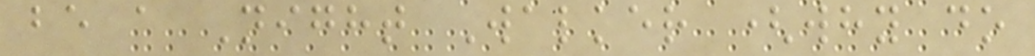be a Night Walker (why do
